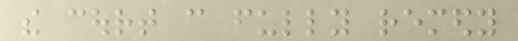the court can fully remedy
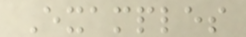Examples
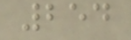254
